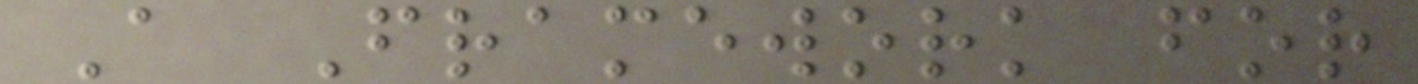A Framework for
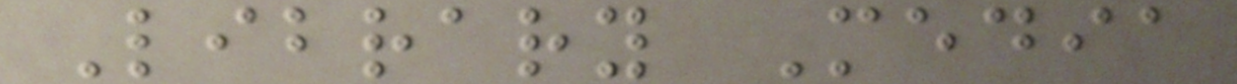Library Media
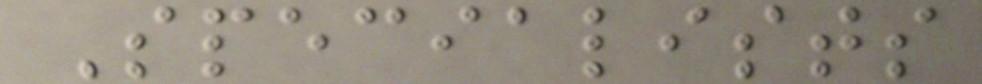Specialists
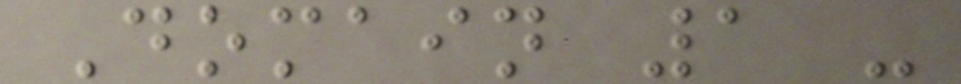Domain 1 -
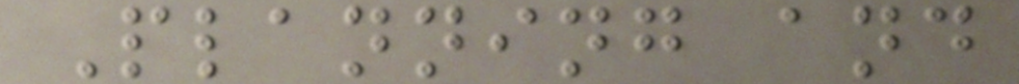Planning and
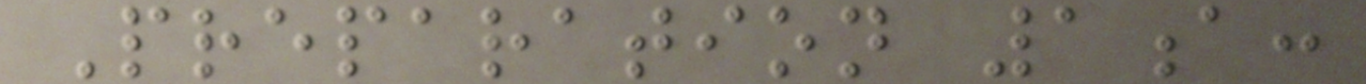Preparation 1a:
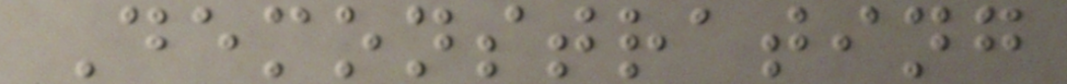Demonstrating
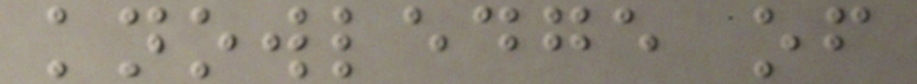knowledge of
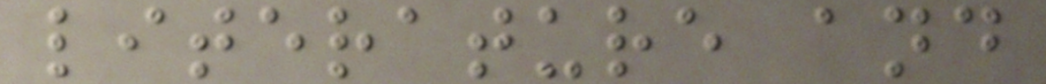literature and
